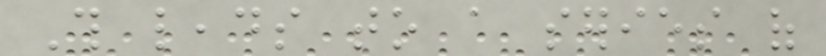This leads to a series of
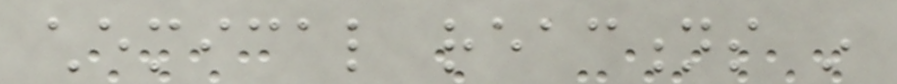chemical reactions in
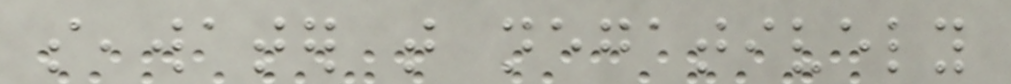seawater that negatively
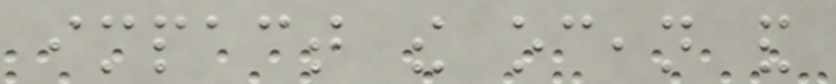impact the ocean and
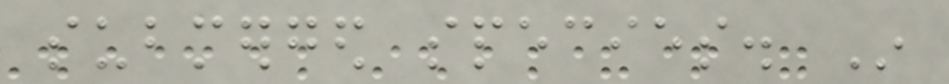submerged species. In
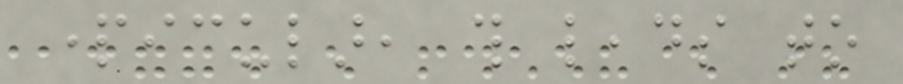particular, this leads to
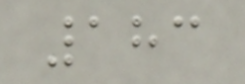183
